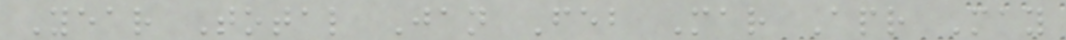Year Total Jan Feb Mar Apr May
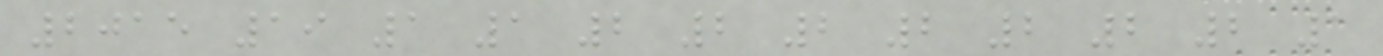2015 19 1 1 2 2 2 2 2 2 2 1
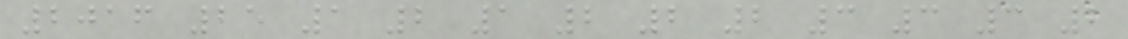2016 25 1 2 1 2 2 2 3 3 3 2
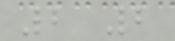2 2
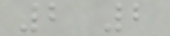2 2
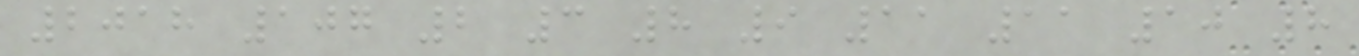2018 107 2 3 8 9 11 11 10 8
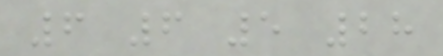6 6 5 28
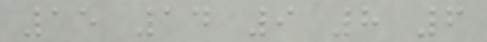15 14 9 8 6
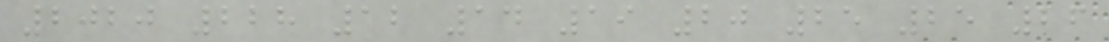2020 228 12 14 19 20 25 25 26
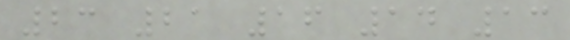23 21 16 14 13
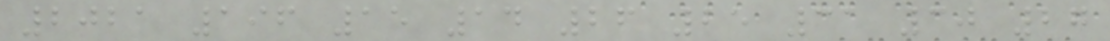2021 196 15 14 26 25 31 30 27
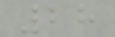28
